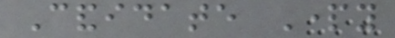Candidate Party
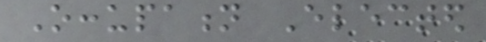Occupation Elected
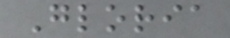Gloria
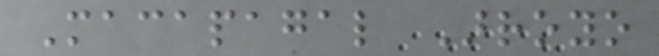Macapagal Arroyo
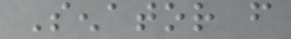Senator from
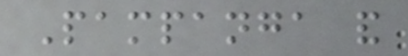Pampanga and
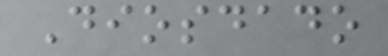Diosdado
